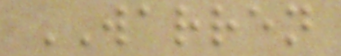WARREN
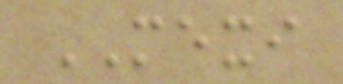MEXI
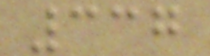337
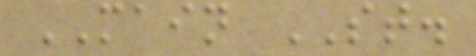MAIN ST.
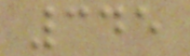345
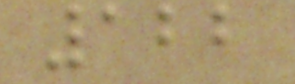122
